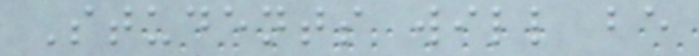Students will be
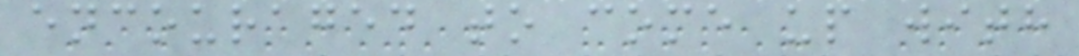encouraged to come up with
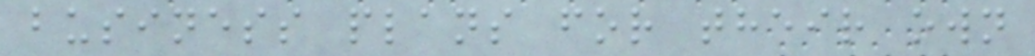business plans for their own
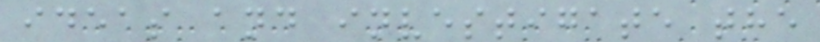ideas and investigate the
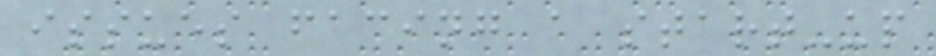issues facing a start-up
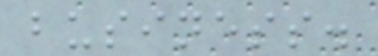business.
